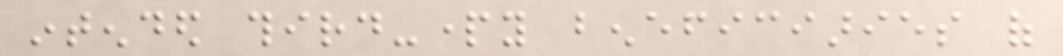intended third-party beneficiaries of
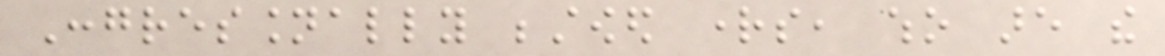Congressionally bestowed rights, who are the
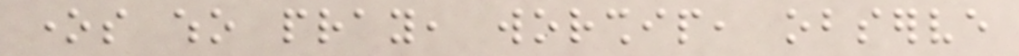ones who pray, worship, observe
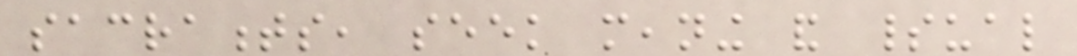sacraments, seek meaning and spiritual
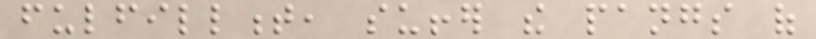fulfillment, suffer the pangs of
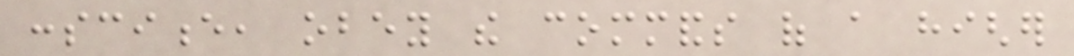conscience, obey the commands of a higher
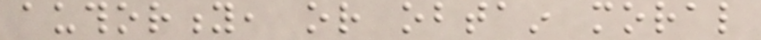authority, or obtain moral
